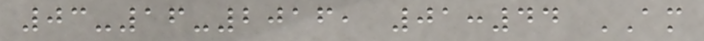03-16-2016, 01:44 AM
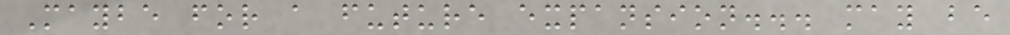Maybe for a future expansion... may be
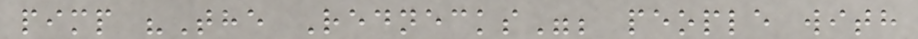pimp "The Rednecks"; people with
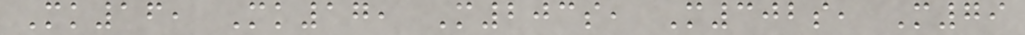Mk16, Mk17, M203s, M302s, M79
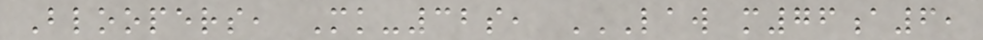Bloopers, Mk-32s, LAW M76A6,
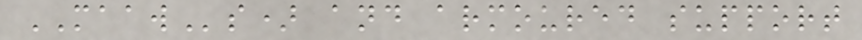MAAWs) and armoured support
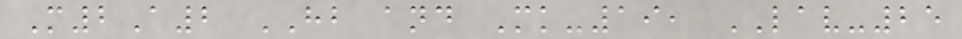M2A2 HB and Mk-19, LAV-25
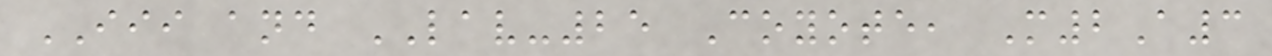III and LAV-25 Coyote, M2A3
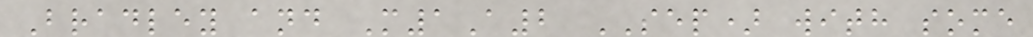Bradley and M1A2 SEP) with some
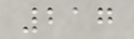217
